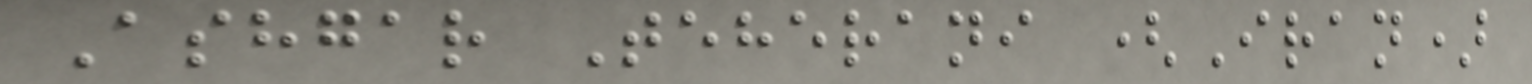Ashgar Teherani (Iran)
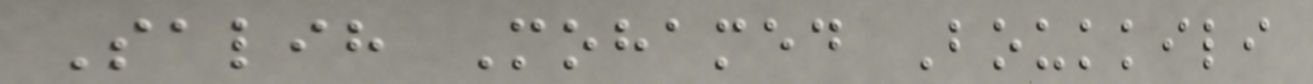Salih Mohamed Boukkili
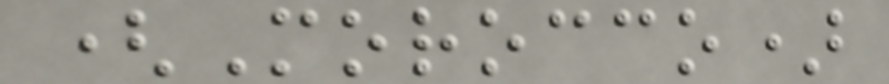(Morocco)
